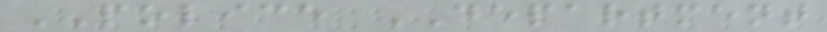POLICE DEPARTMENT
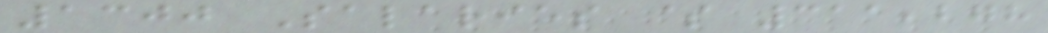1300 Salaries $ 311,278
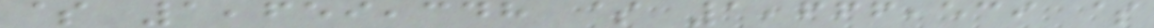$ 1,659,348 $ 1,666,539 $
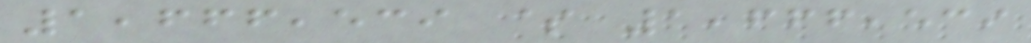1,666,539 $ 1,666,539
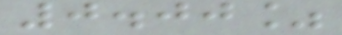0.00%
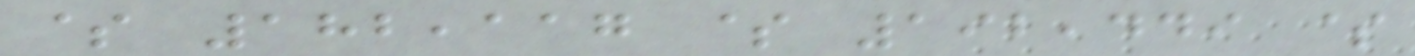$ 182,117 $ 192,449 $
